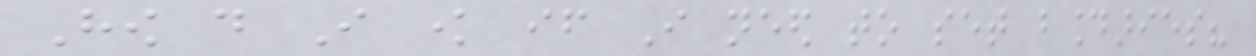How do I know if I need to set boundaries?
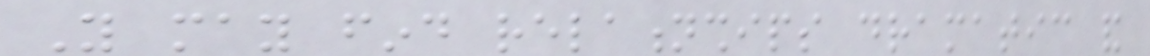You may find relationships dramatic and
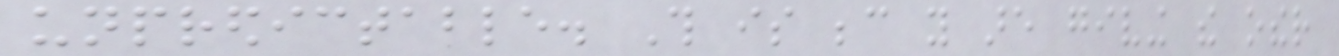unpredictable. This is because you are giving the other
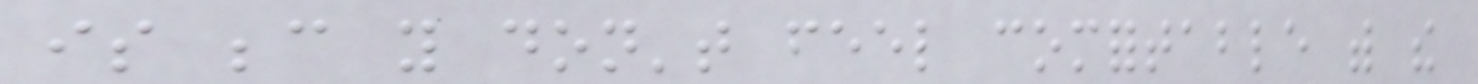is because you don't feel comfortable with the
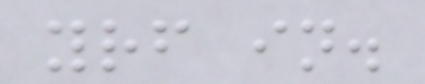yourself in.
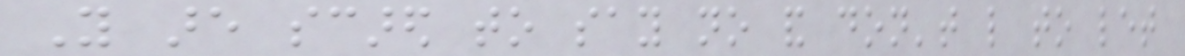You are scared to say no and don't like to let
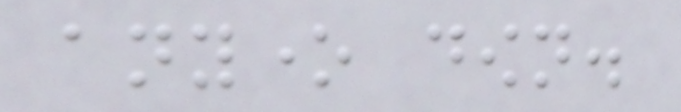anyone down.
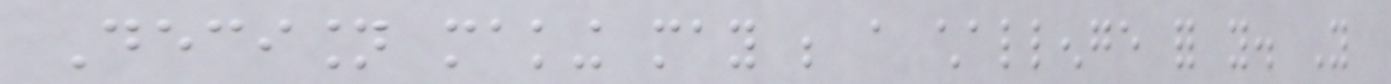Decision making may be a challenge for you. You
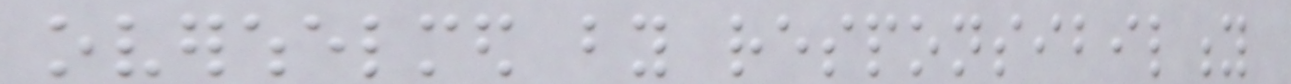overwhelmed by responsibility
